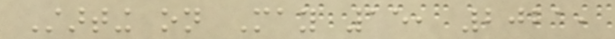Starting on May 15, 2021,
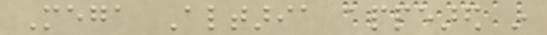Mega Altaria appeared in
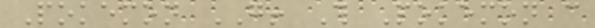Pokemon GO! This Pokemon can
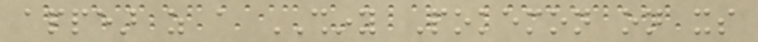appear as a SHINY Pokemon on its
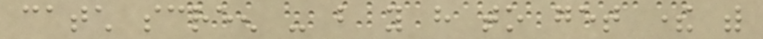catch screen - but you have to get there with
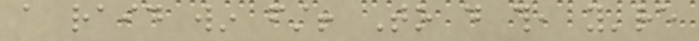a raid win first! To do this, you're
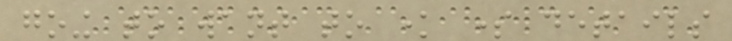going to want to know some details
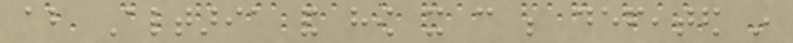about Altaria and how it can be defeated in
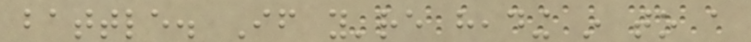battle. If you're heading in to a
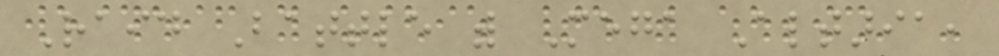Raid Battle with Mega Altaria,
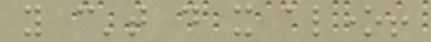you can't do it alone!
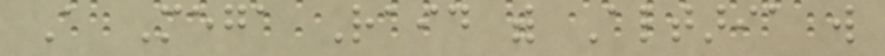A Mega Raid with Altaria will
